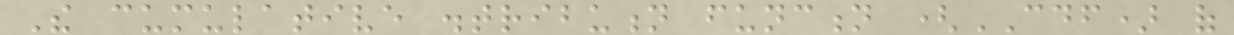The cumulative distribution function (CDF) of
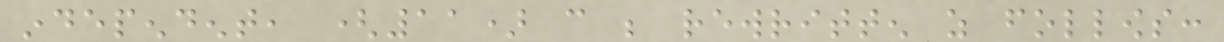independent, (11) can be rewritten as follows:
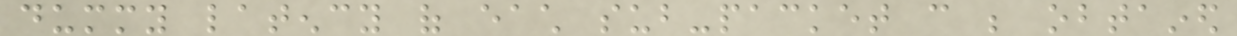dummy latency of each sub-packet can be obtained
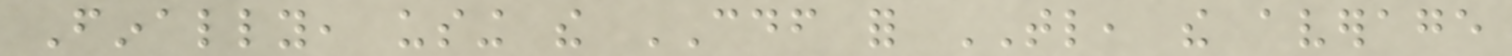Finally, using the CDF for TL, the average
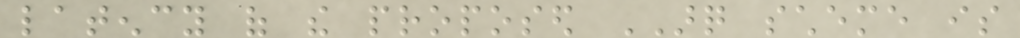latency of the proposed ARQ scheme is
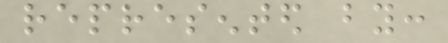represented by:
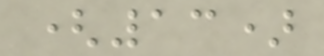(13)
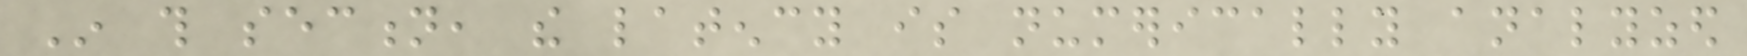In this section, the latency is numerically analyzed
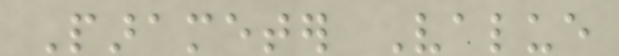Parameter Value
